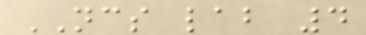NCS lab 4
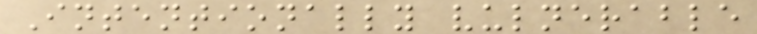Intentionally vulnerable
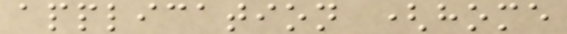application (home
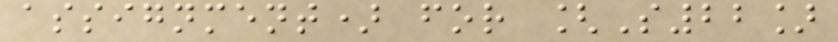assignment) for [S22]
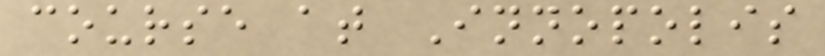course at Innopolis
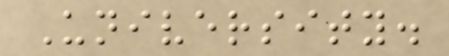University.
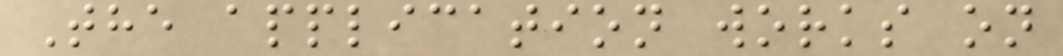The application works on
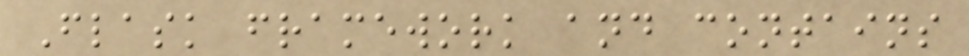Flask framework and contains
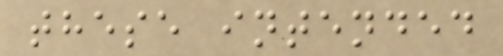these intended
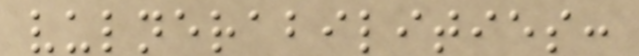vulnerabilities:
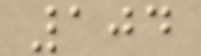104
